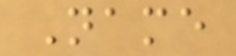Name
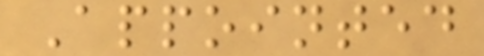Appointed
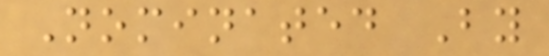Nominated By
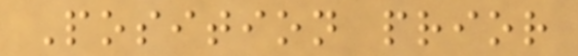Position prior
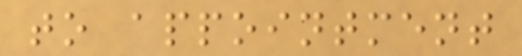to appointment
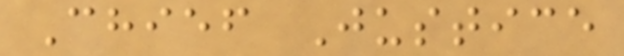Chief Justice
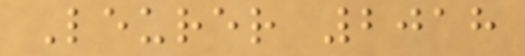Leurer 2018
